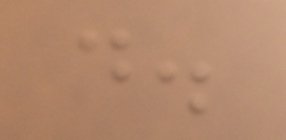d.
